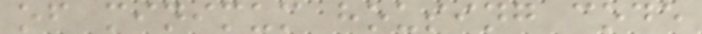of minimum housing code
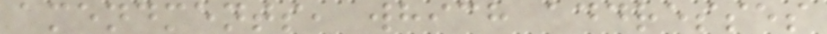amendments, which addresses
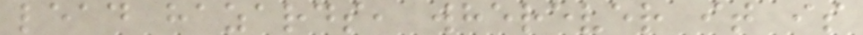lead hazards, wherever it is
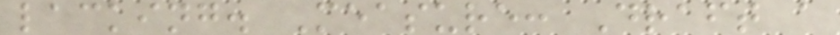lacking. Measure: Draft a
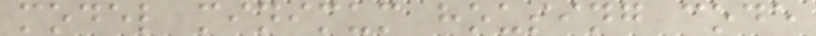model minimum housing code
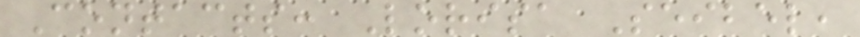Contacts: Lorisa Seibel,
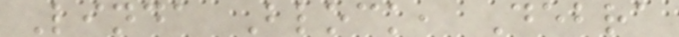Linda Block, Debra
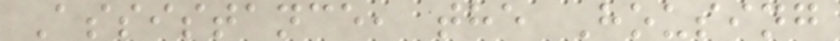Assistance, the Housing
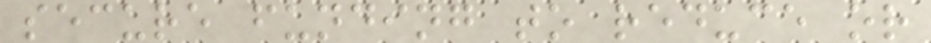secure funding to reduce or
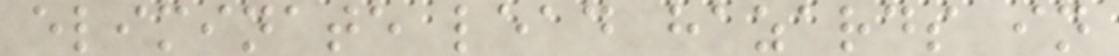eliminate lead hazards in
